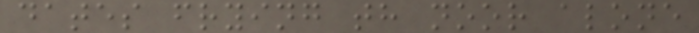dates frying th noor alone
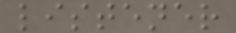listener
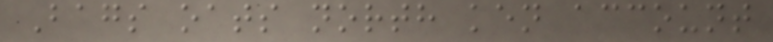Bags oats north ken account
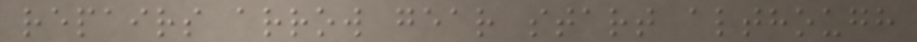repairs arrow gear start although
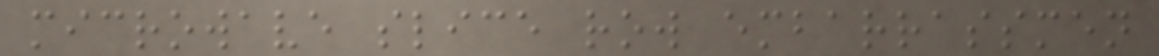microwave slice row embarrassmen
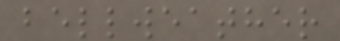bellweather
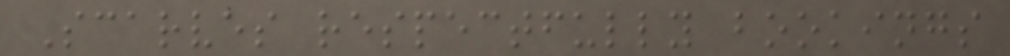Scarves respectfully bookings
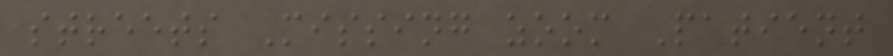streets Missing zoom Patient
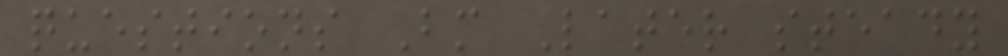questions Bm Later steady
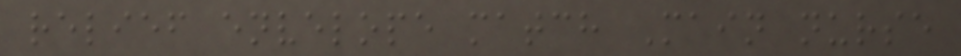relief envelope match Main nurse
